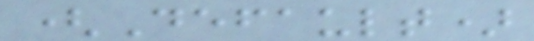(Default)
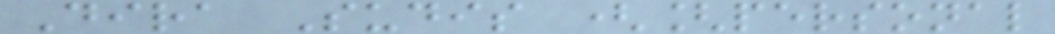Dira Sudis ([personal
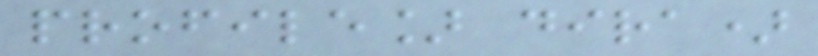profile] dira)
